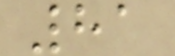81
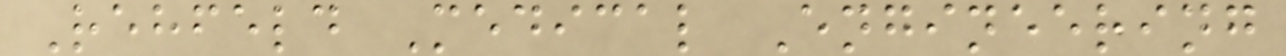Rehfeld Medical Engineering
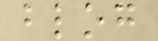blog
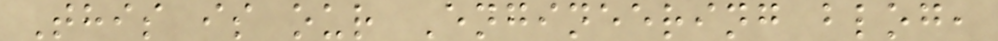This is our Engineering blog,
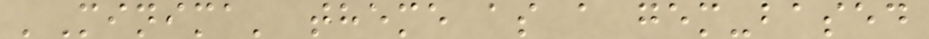'Minima' theme as a gem-based
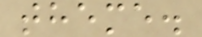theme.
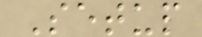Setup
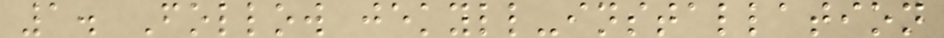1. Follow jekyll-installation
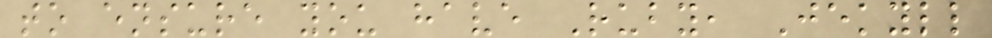to ensure you have Ruby, Jekyll
